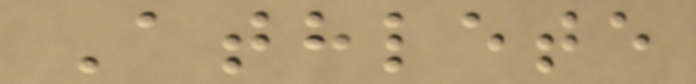Athlete
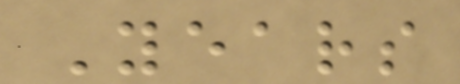Years
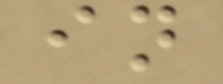in
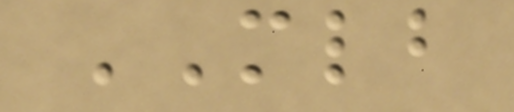MLB
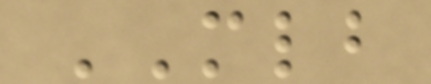MLB
